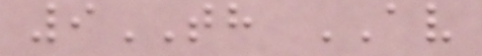9TH AV
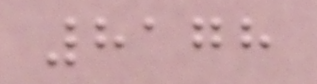8178
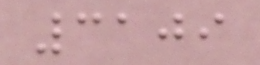3109
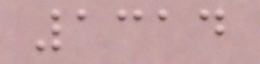1314
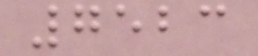7523
